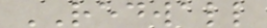REDWALL
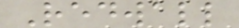Redwall
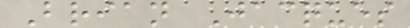Brian Jacques
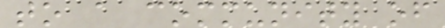to a community of
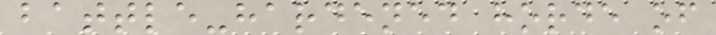battle-hardened horde of
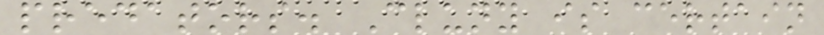predators. Cluny is certain
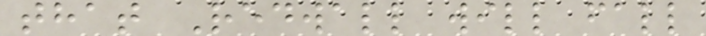that Redwall will fall
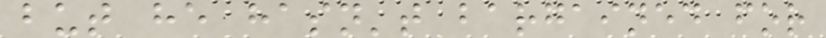but he hasn't bargained for
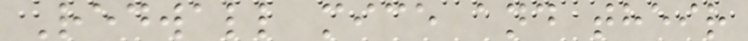Redwall mice and their
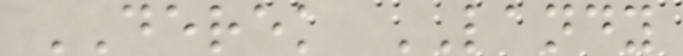DEREK LANDY
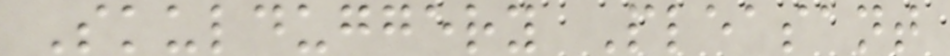Skulduggery Pleasant
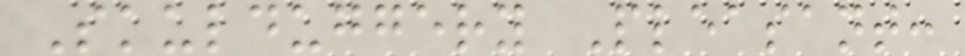Skulduggery Pleasant:
